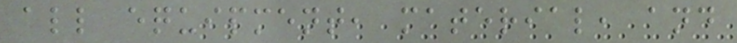all equipment, material, and
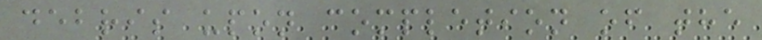debris upon completion of the
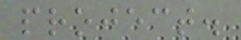project.
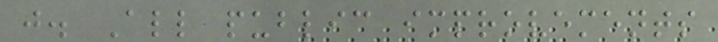j. All public improvements
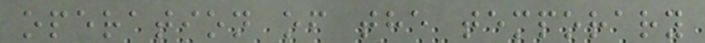operation of the temporary
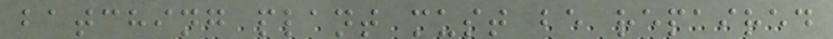batching plant must be repaired
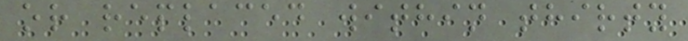or replaced within thirty
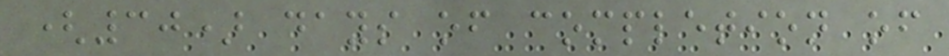(30) days of completion of
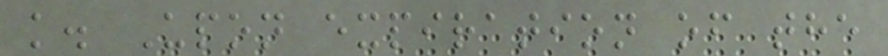k. Upon expiration of the
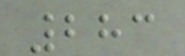283
